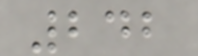242
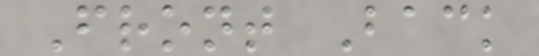Front Back
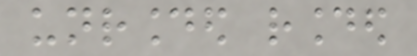unrounded rounded
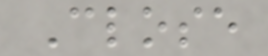Close
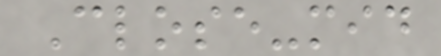Close-mid
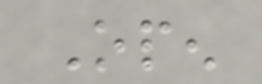Open
